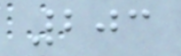203
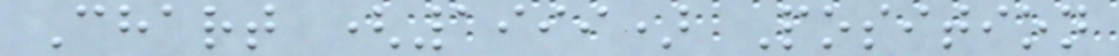Chart (1999) Position
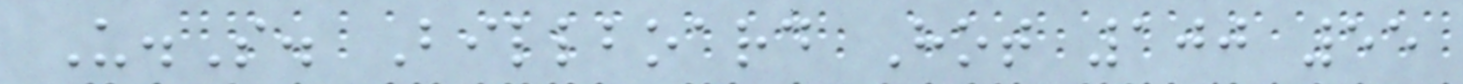U.S. Billboard Hot 100 55
